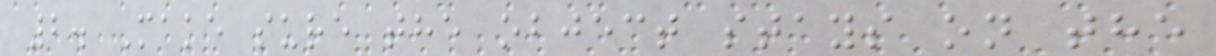2. Make sure the object stays on the
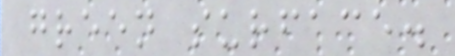green surface.
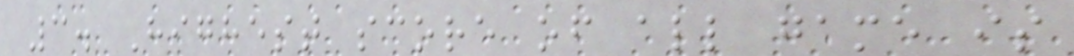3. Highest score of all game is
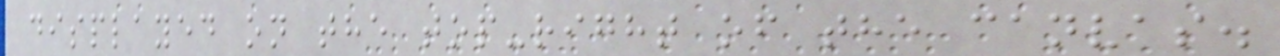displayed on the top-right of the canvas.
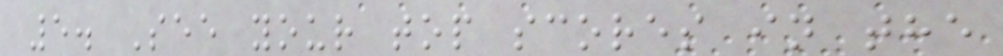5. See your top scores in the
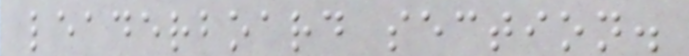leaderboard section.
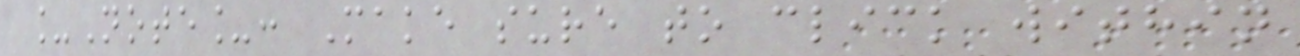_Note_: Make sure to click within
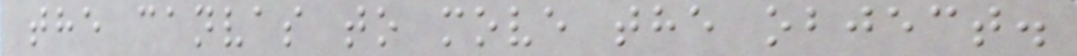the canvas to move the object.
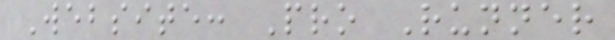Website: Pro Runner
